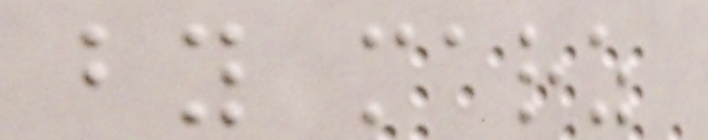by marz
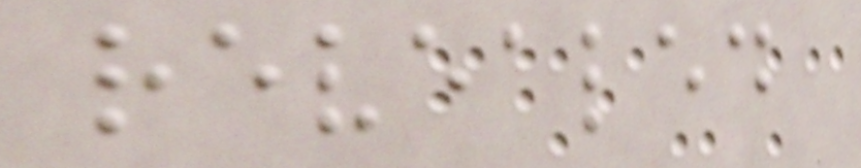revealed
